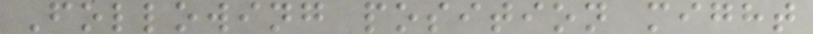Following position might
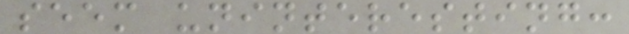seem uninteresting:
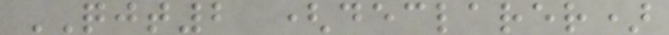QJT2 (declarer)
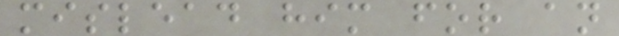mislead him for an
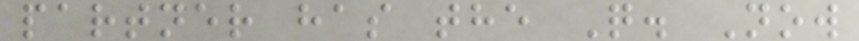partner has the Q. Now
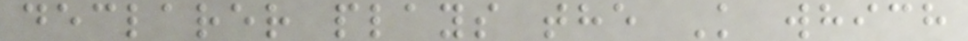declarer plays the K which
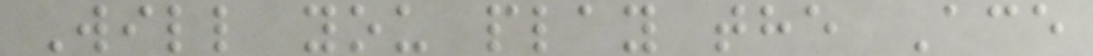Will you play the Ace
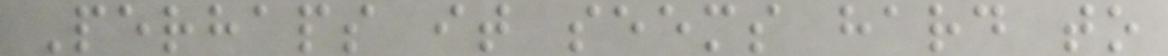Perhaps it seems hard to
